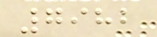7982
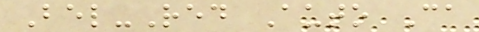Bel-Red Auto Ca
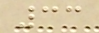33
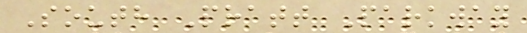South Pratt Parkway
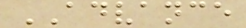ADVANCE
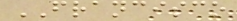FRANCISCO
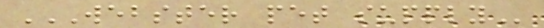WEBSTER PET SUPPLY
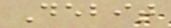Debit
